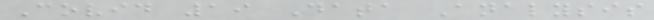Covid 19 Data Analysis
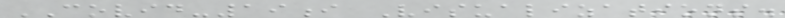COVID-19i Visualizations.
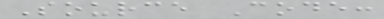Source Code:
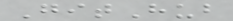GitHub
